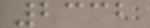2332
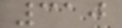310
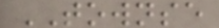TOWNSE
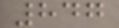847
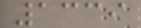1339
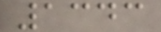1343
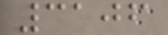3106
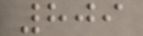809
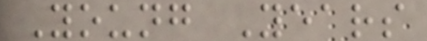Young Years
